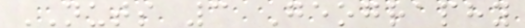NUTS 3 Geography
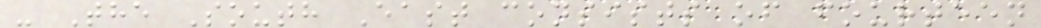- The South East consists of fourteen
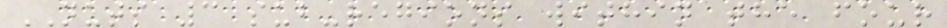NUTS 3 sub-regions within the four
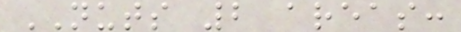NUTS 2 areas:
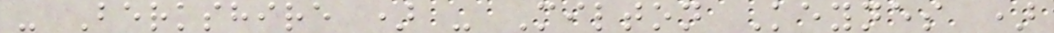- Berkshire ) - Milton Keynes )
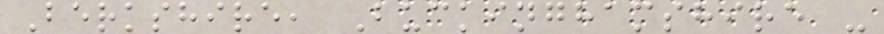Berkshire, Buckinghamshire -
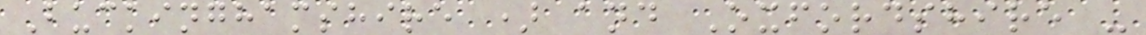Buckinghamshire ) and Oxfordshire -
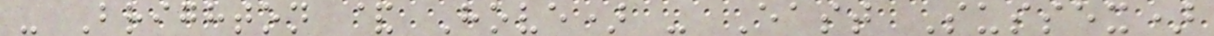- Brighton & Hove) - East Sussex)
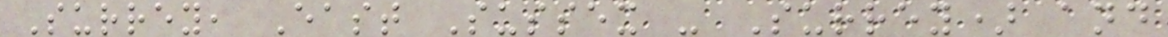Surrey, East Sussex - Surrey) and
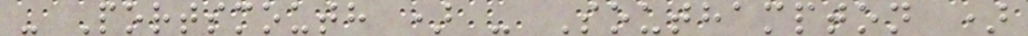- Portsmouth ) - Southampton )
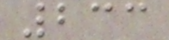233
